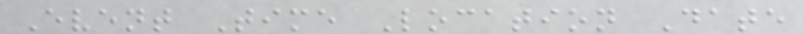Event Time Location Date
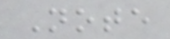Note
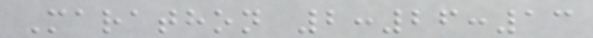Marathon 2:26:13
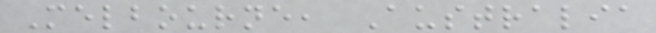Melbourne, Australia
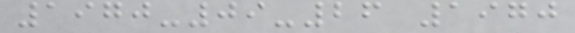1970-09-26 1970
